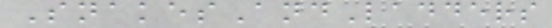SnakesAndLadders
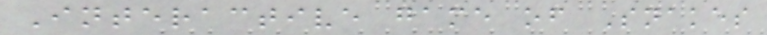Interactive game of Snakes
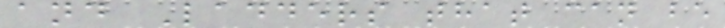and Ladders that can be
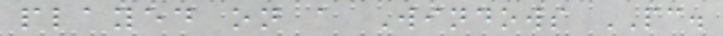played on a Windows PC.
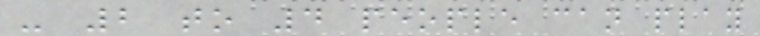- 2 to 4 people can play
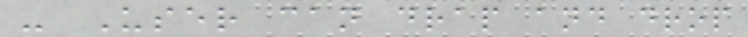- User can drap and drop
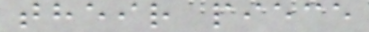their piece
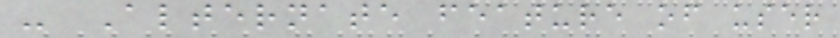- Alternate feature of user
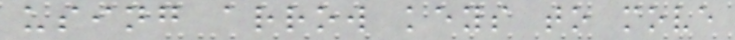using arrow keys to move
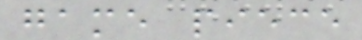game piece
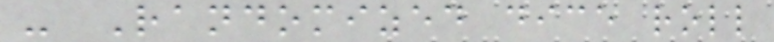- Randomized dice roll
